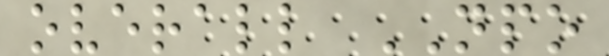overall NPO
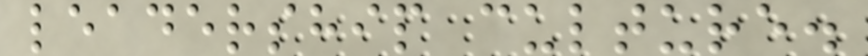leadership culture.
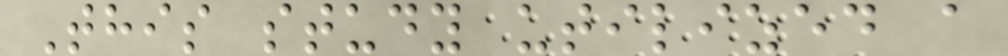This study utilized a
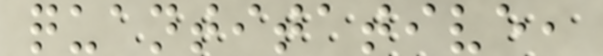quantitative,
